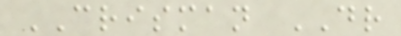CRISMAN DR
